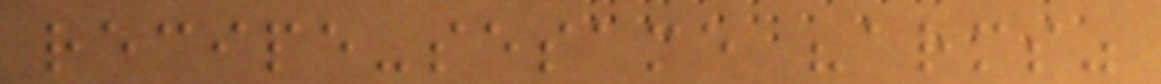recipe-sesame "arms"
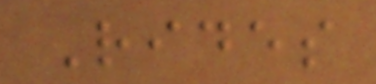Rides
